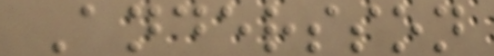Andersson
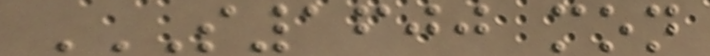S1600 MON
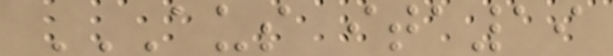AUS ITA19
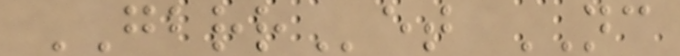GBRRet NC
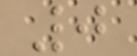0
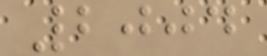2004
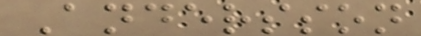Andersson
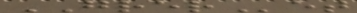GRERet
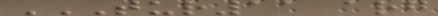TUR11 ARG
